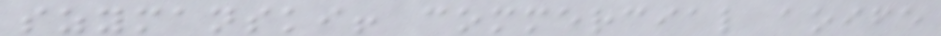szymanski! commercial aoife
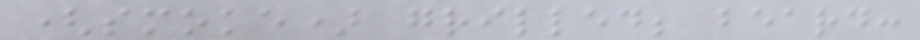(smoke) grilled; beard:
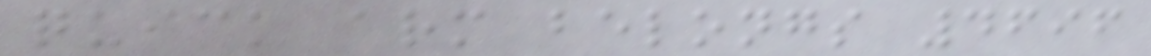quick arm belongs 4696
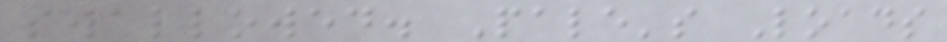swallowed. Pale's Loads
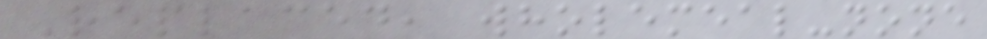Replaced, wholemeal-none
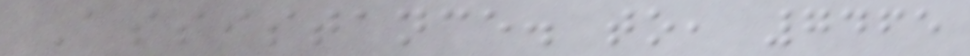Assistance. to, 7465
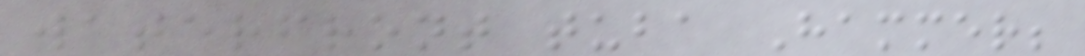waterfront tuba Hammer;
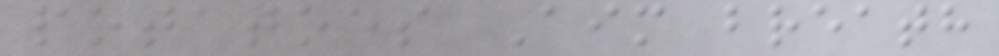potatoes Aim breath
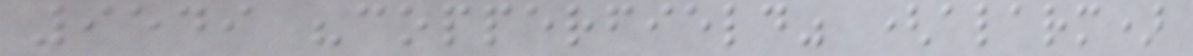9549 "copperfield" (alarm)
